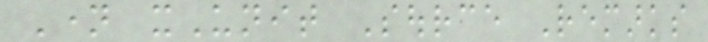Name xUnit Source Remarks
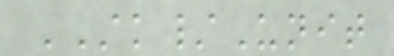STK/Unit
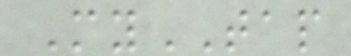MyTAP
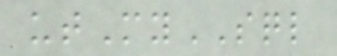utMySQL
